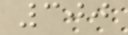300
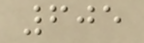605
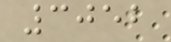3052
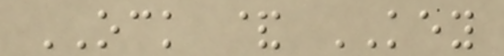OCK & KEY
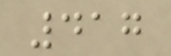417
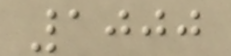1000
